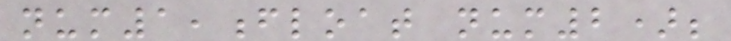num1,float num2);
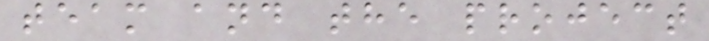team and the project
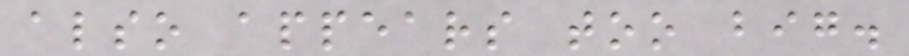also appears too big.
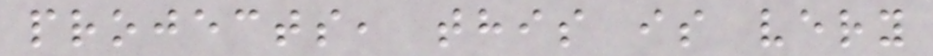projects, this is very
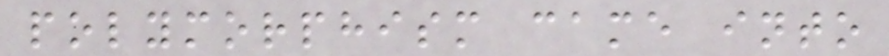polymorphism came into
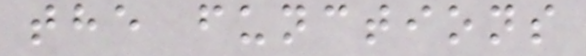the functions
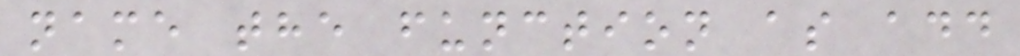name the function as add
